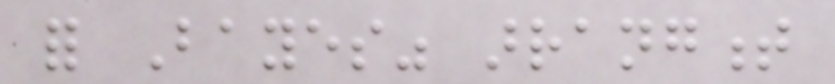for Bayes" arrangment
